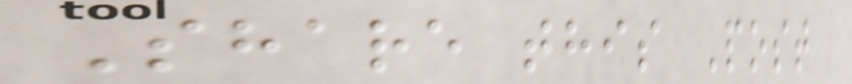Share this Post
